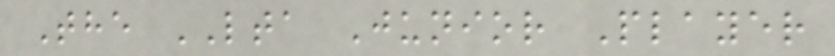The LTA Junior Player
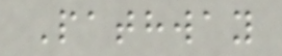Pathway
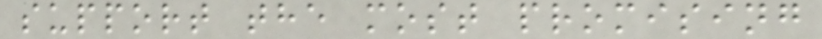support the most promising
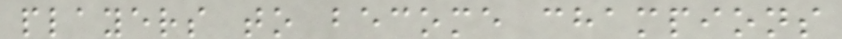players to become champions
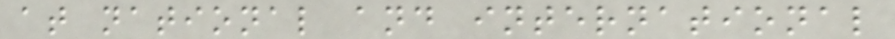at national and international
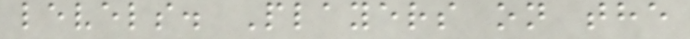levels. Players on the
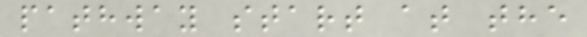pathway start at the
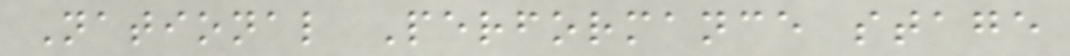National Performance stage
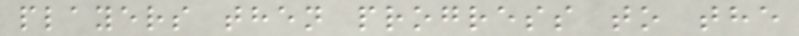players then progress to the
